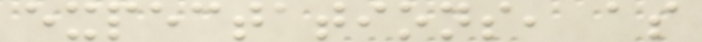expectations, as
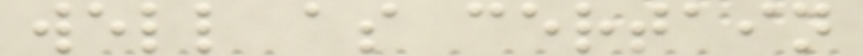well as certain
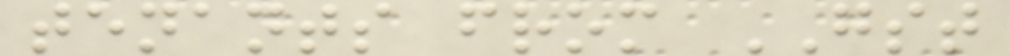tenants from GST
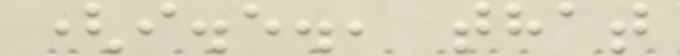(i.e., that
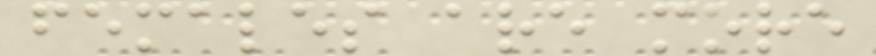females are more
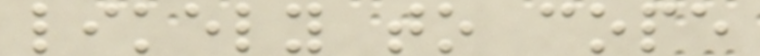likely to cope
